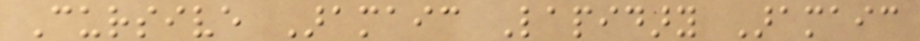Cursive Aramaic Lapidary Aramaic
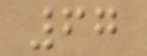67
